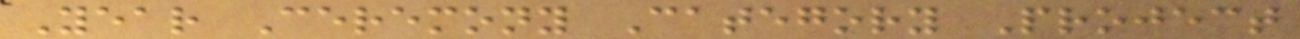Year Ceremony Category Project
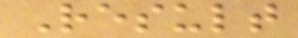Result
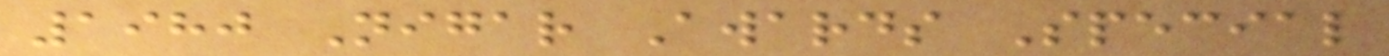1980 Nigar Awards Special
